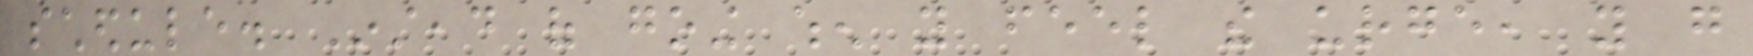schedule. Instead of going when you feel the urge, you go
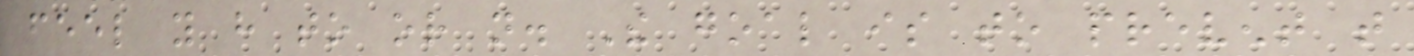feel you have to or not. The goal is to prevent that
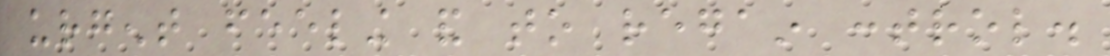urgent feeling and to regain control.
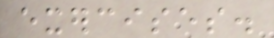exercises.
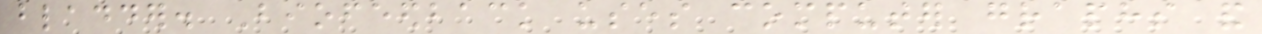bladder. Biofeedback uses computer graphs and
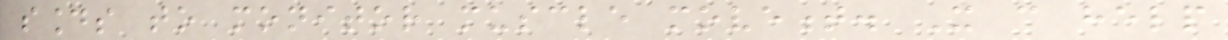sounds to monitor muscle movement. It can help
